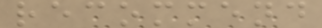recommend
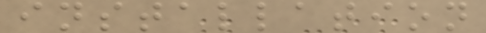installation
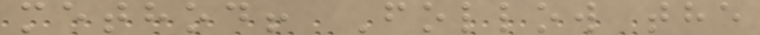method! Follow the
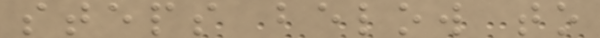steps below to
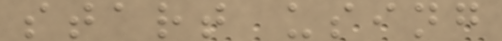start using
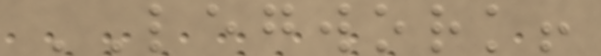LEGWORK!
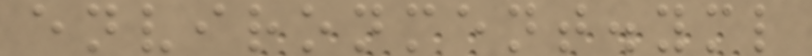environment.yml
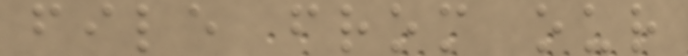file from our
